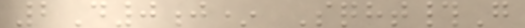2D0j* Sqht#G
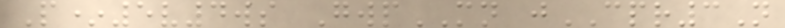P*5v4ws GwpMN jCPR3N
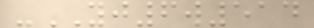-YJ6w514
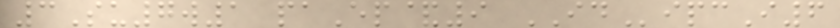3Su7w1 paEp&9 IDipcI6
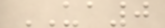UA0
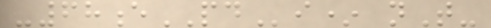-68ePDi* nT-
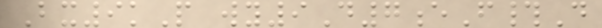Bx9kP wy9D7eF#D
